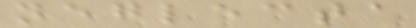neglecta
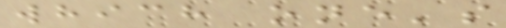which one's
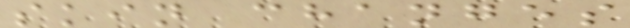skin changes
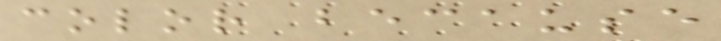color because
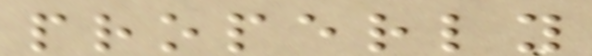properly
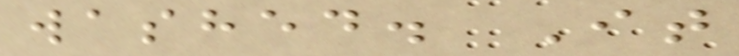washed. It
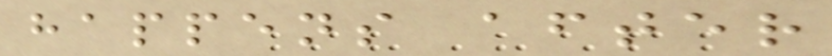happens after
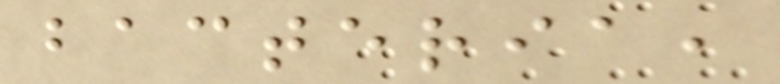bacteria,
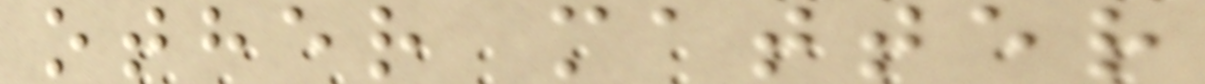other matter
